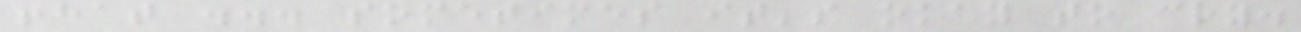that ... sometimes it's okay to cry.
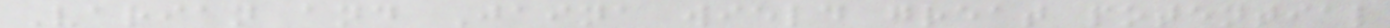Varian and Jaina wield great potential
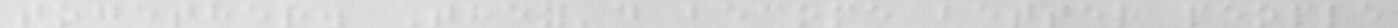together. They'd become better people
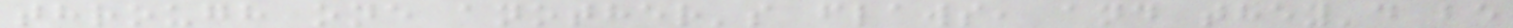through one another's flaws, and they'd be
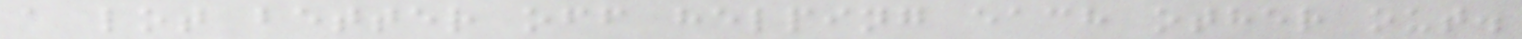a lot better off helping each other out.
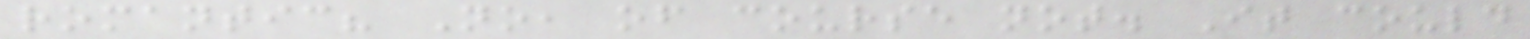romantic? No, of course not. It could
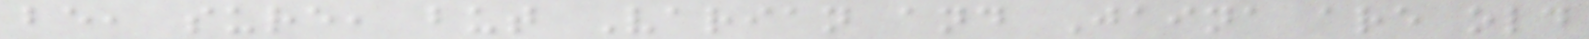be, sure, but Varian and Jaina are old
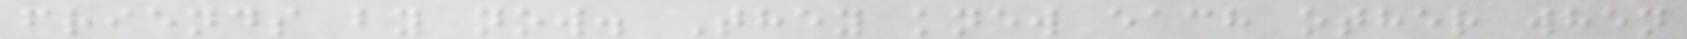friends by now. They knew each other when
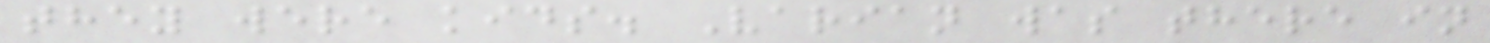they were kids. Varian was there in
